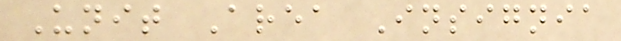Unit Area Insignia
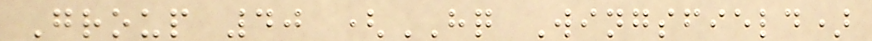Group 40 (HQ Wingsfield)
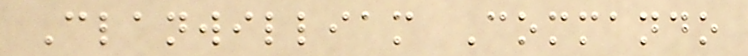Clanwilliam Commando
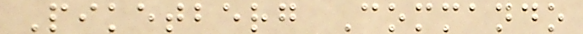Piketberg Commando
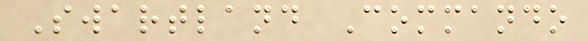Swartland Commando
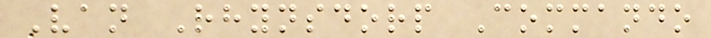Van Rhynsdorp Commando
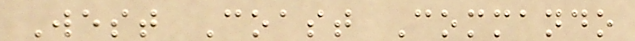West Coast Commando
